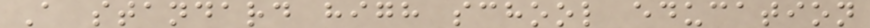A standard high school education
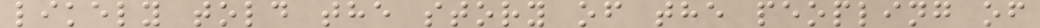likely told the story of the peopling of
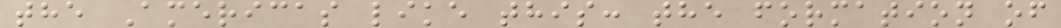the Americas like this: the formation of
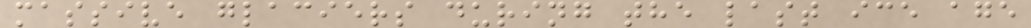massive glaciers during the last ice age
